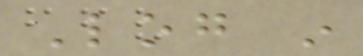Log in
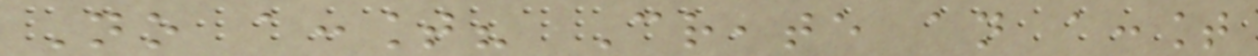No account? Create an account
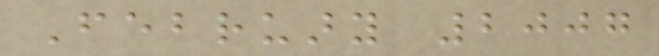February 2007
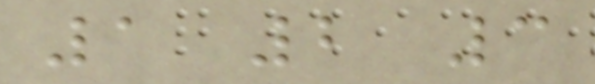1 2 3
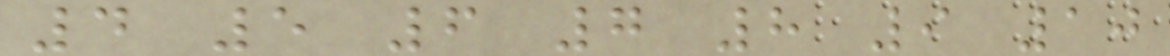4 5 6 7 8 9 10
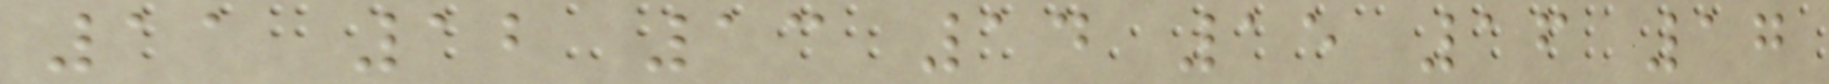11 12 13 14 15 16 17
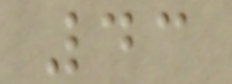43
